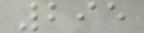295
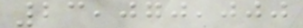23,070,000
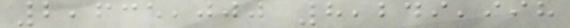2,635,000 8,249,998
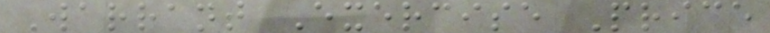Warrant Exercise Price
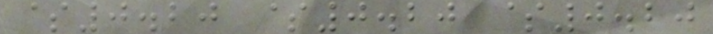$0.20 $0.20 $0.20
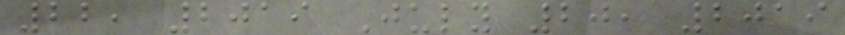22, 2019 July 20, 2019
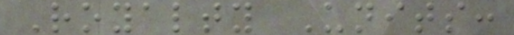Royalty Units:
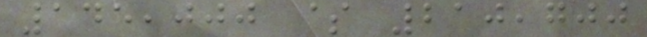145,000 $ 210,700
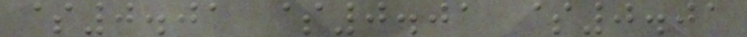$0.01 $0.01 $0.01
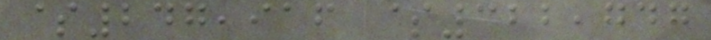$247,916 $322,747
